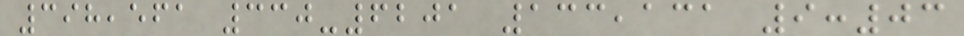398,561 330-6201 133,131 9:03
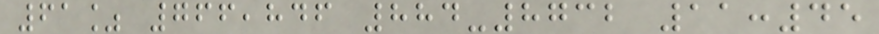61% 766,846 884-8732 11:45
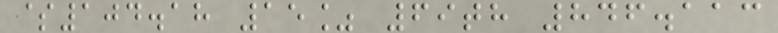$104.18 15% 69th 846.113
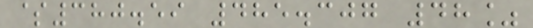$380.59 485.307 48%
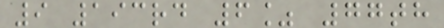9 193rd 6% 77th
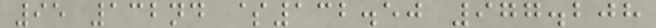95 132nd $132.50 977.208
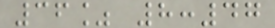36% 8:47
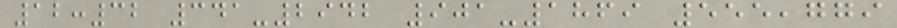12:32 341-2942 901-1869 555,779
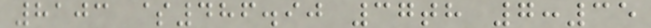8103 $486.90 37th 7:35
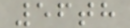56th
